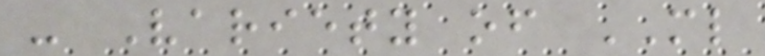- Variety of ML
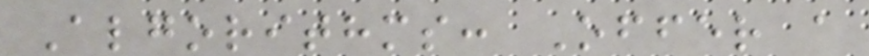Algorithms: Offer a
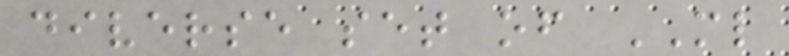diverse set of ML
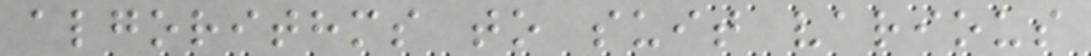algorithms to suit various
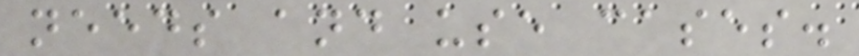needs and use cases.
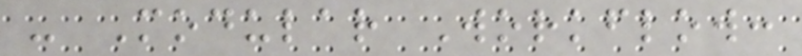- Modular Workflow:
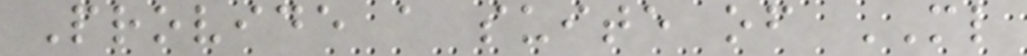Provide a suite of ML
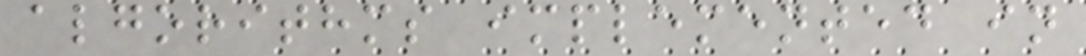algorithms implemented in
